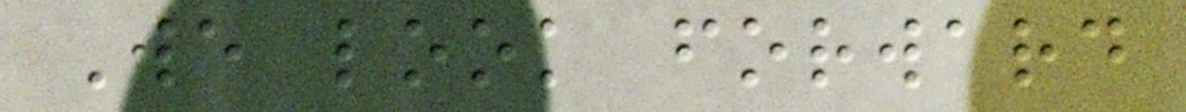We look forward
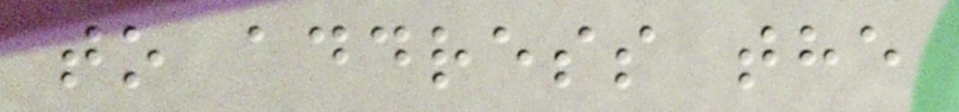to address the
